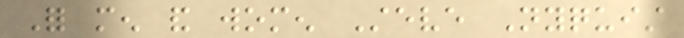For men and women Steve Nyquist
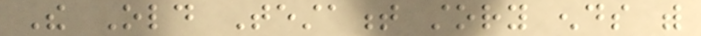The Old Testament story ends with
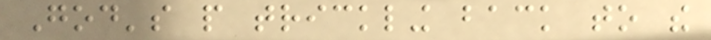God's people trickling back to the
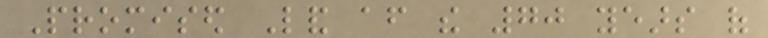Promised Land after the 70 years of
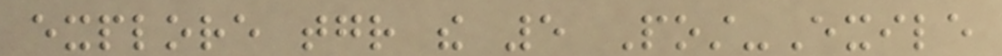explore together the 5 Post-Exile
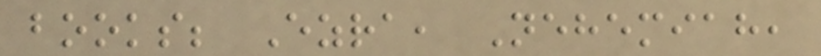books; Ezra, Nehemiah,
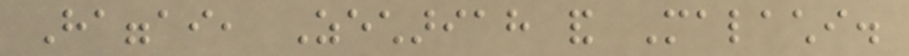Haggai, Zechariah and Malachi.
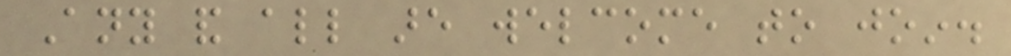Any and all are welcome to join.
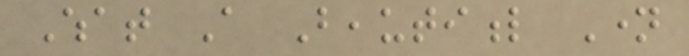What A Beautiful Name
